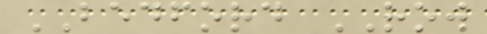BEDFORD ROW
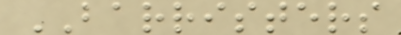BARRISTERS
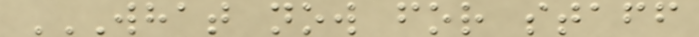WHAT NOW FOR STAFF
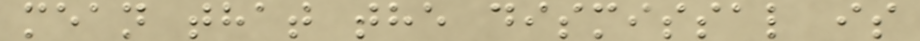mean that the dismissal is
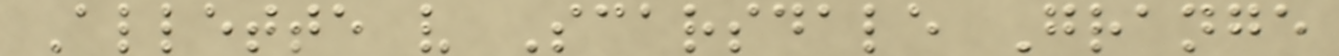Allette v Scarsdale Grange
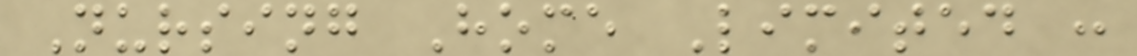Nursing Home Limited :
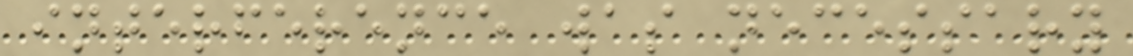interference was necessary
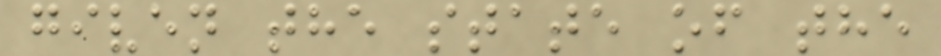given the state of the
